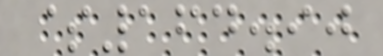$164.90
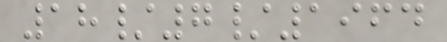18/7/1964
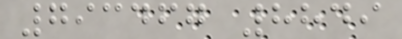793467 8849
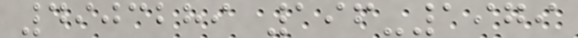4903289 196-1979
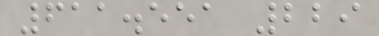611.551 229
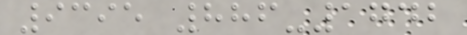9395 886-1742
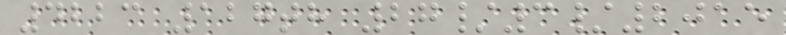4223 127th 27/3/2015
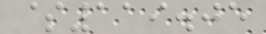$119.05
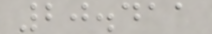20.411
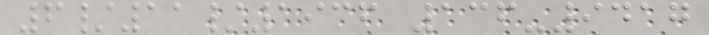6/11/1936 136-9417
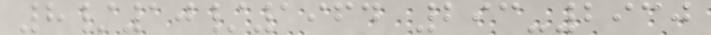8/10/1964 293-2930
